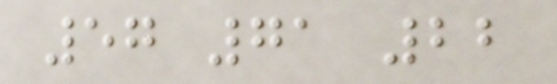57 71 22
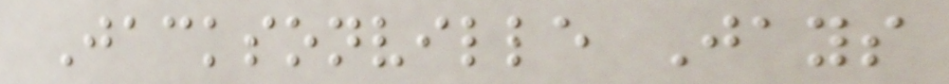Jacksonville Jays
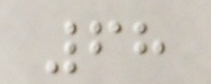68
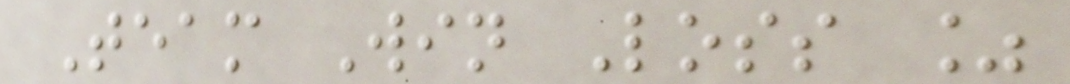Team Win Loss %
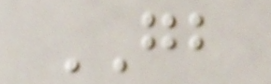GB
